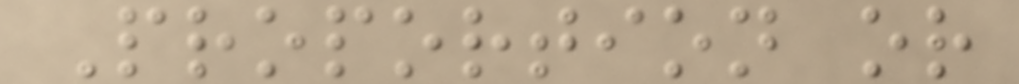Proportion or
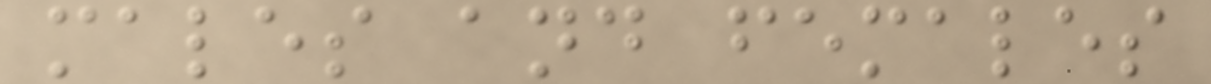males and females
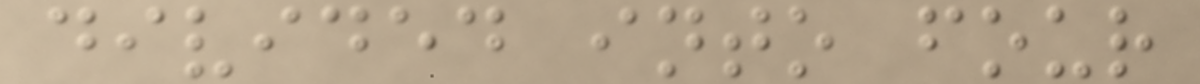divided into four
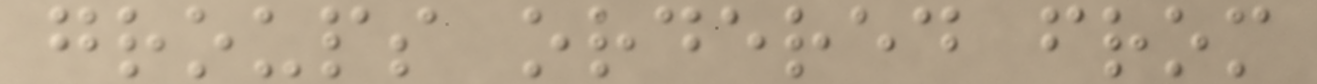groups ordered from
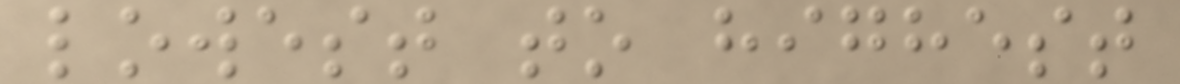lowest to highest
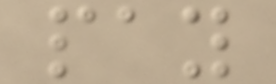pay
